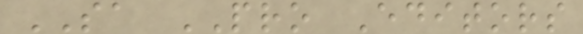SA PRO Editors
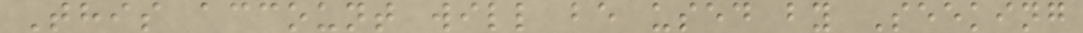This account will be used by Seeking
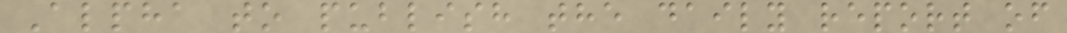Alpha to publish the daily report of
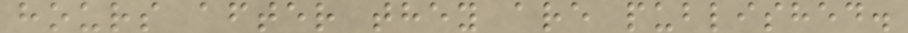hours after they are published.
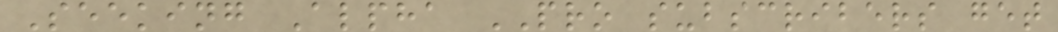Seeking Alpha PRO subscribers get
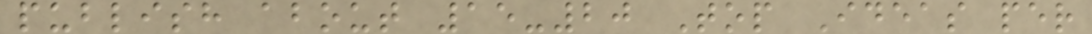publish about 15-20 Top Ideas per
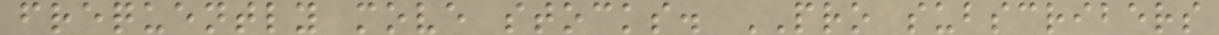frequently move stocks. PRO subscribers
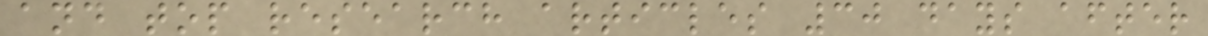and top research articles 30 days after
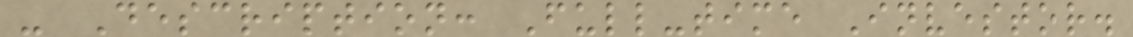- Description: Full-time Investor.
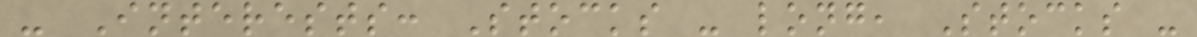- Interests: Stocks - long, Stocks -
